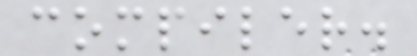compiler.
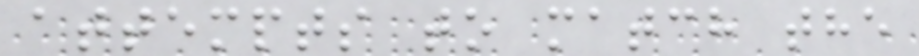attempts to match the
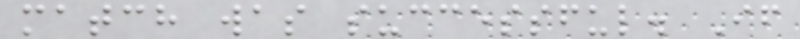match was successful. If
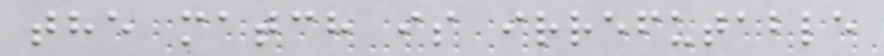the match is irrefutable
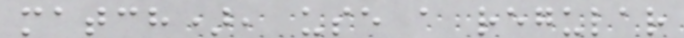match), use a regular
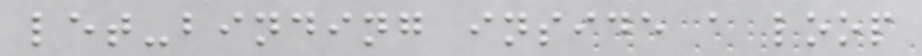let-binding inside a loop
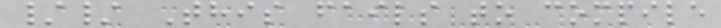// This fails to compile
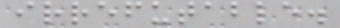irrefutable.
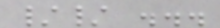// ...
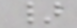}
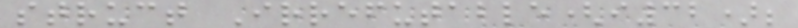struct Irrefutable(i32);
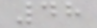48
